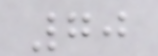70
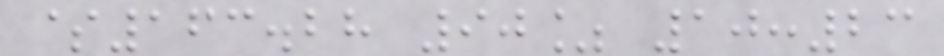$163.28 90% 10:23
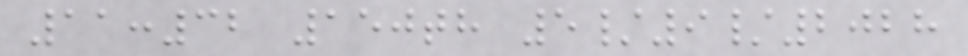11:32 150th 5/9/2028
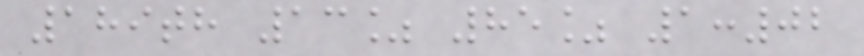189th 13% 85% 1:02
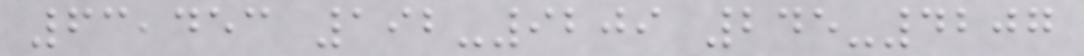63,453 192-9209 245-4207
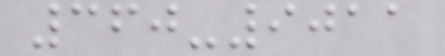360-9011
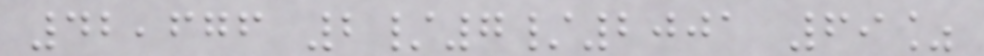42,676 2/7/2001 69%
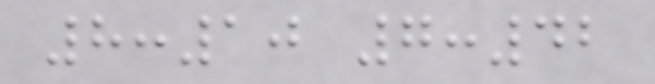8:10 7:42
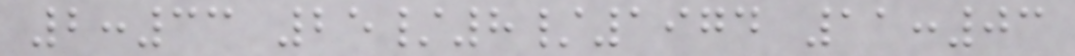2:33 25/8/1974 11:03
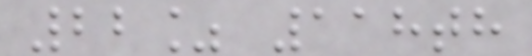22% 118th
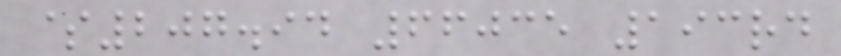$207.94 66035 193rd
